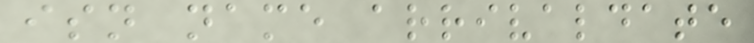isn name arrivaldate
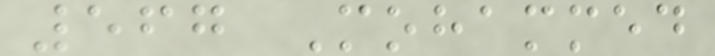567 Mohammed
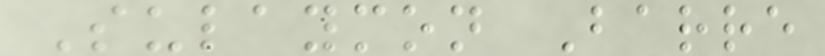Sulaymon Barre
